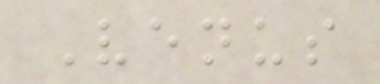Venus
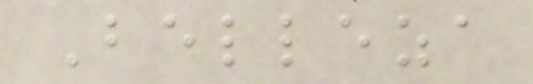Belleza
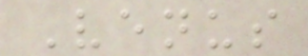Venus
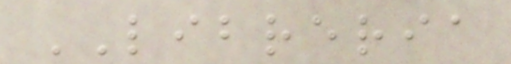LIBRERIA
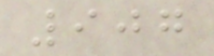907
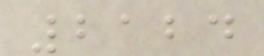2124
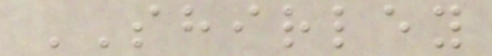SHIRLEY
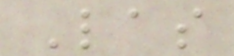Las
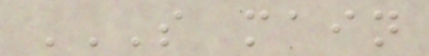S MAIN
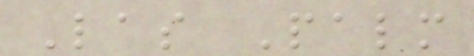Las Palm
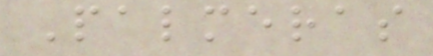Palmeras
